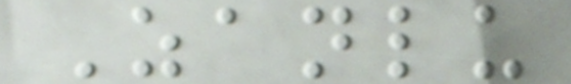Zanlu
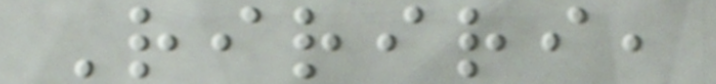Ririri,
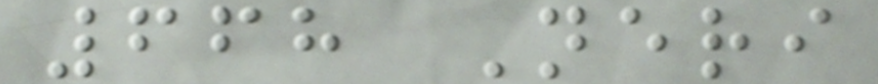668 Neri
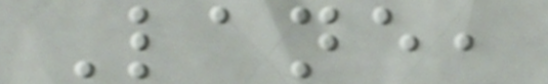Lane,
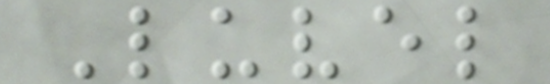Luvel
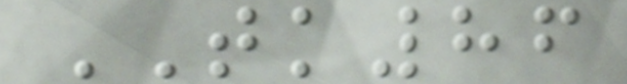TK86
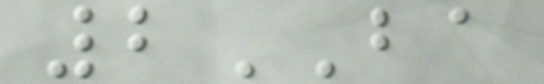2BA
